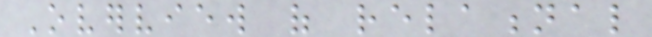Overview of relational
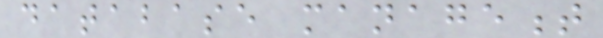database management
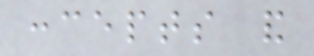concepts and
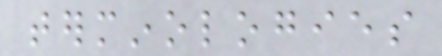terminologies
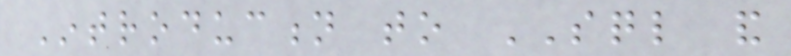Introduction to SQL and
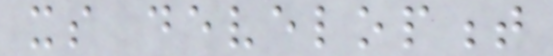its development
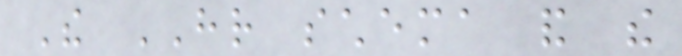The HR schema and the
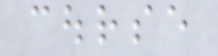course
